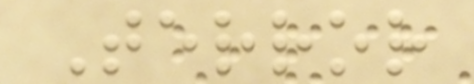Terror
